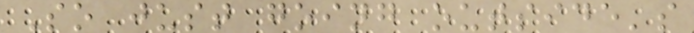So just going outside's
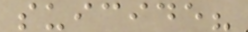suicide?
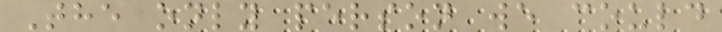The only person we could
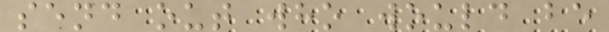send out who would be
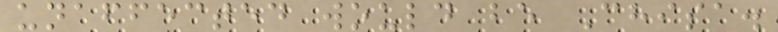unaffected would be Chisa.
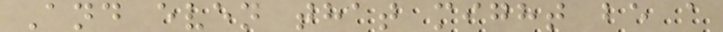And even that might be a
